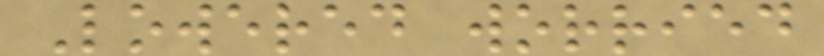Lowered worried
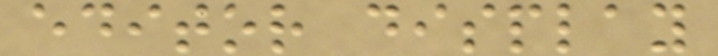editor display
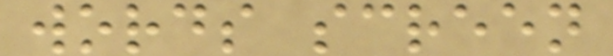words screen
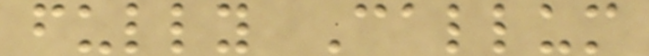fully Callum
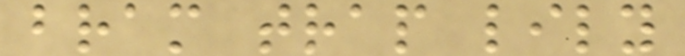bram trap lily
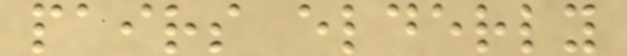pairs elderly
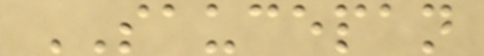SAUCEPAN
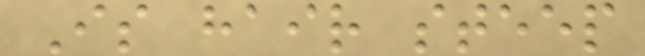Is hair steep
